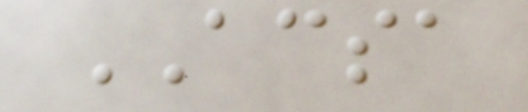ACSA
